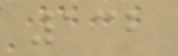132
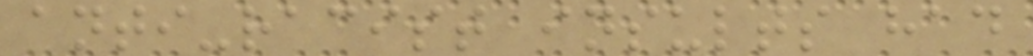anti-racist insults had
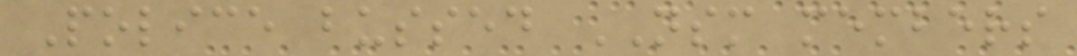Police bussed NSM members
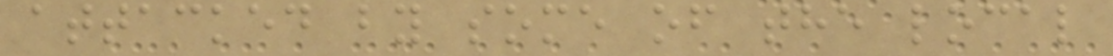attacked by some of the local
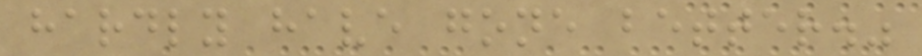hardly have gone better."
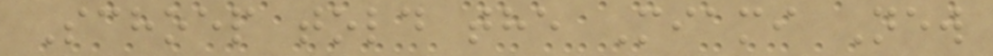Schoep told the Miami New
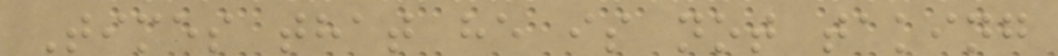Times that he is not taking
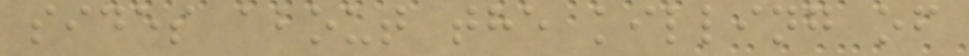sides about the killing of
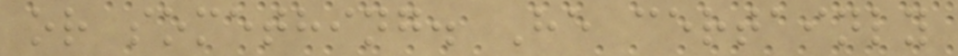or something. He certainly
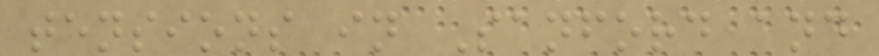tensions in Sanford and
